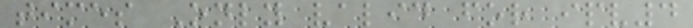times Only valid for ipv4
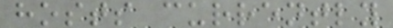hosts currently
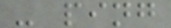- ping
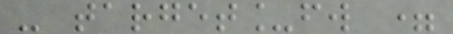- target_fw =
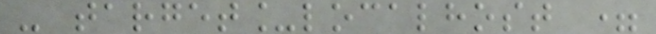- target_localhost =
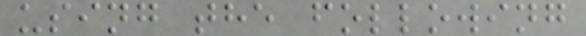using the following
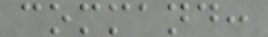command:
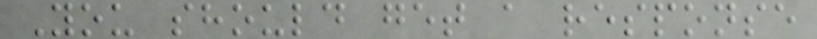You should get a response
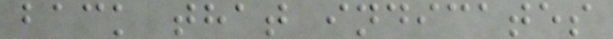back that indicates
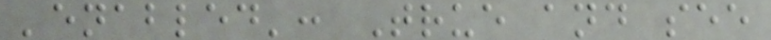'enabled': True and see
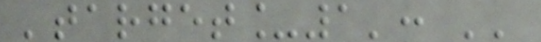'target_1': ''
